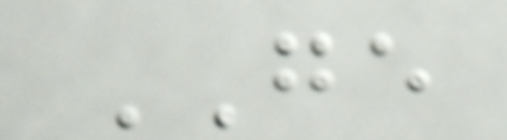GE
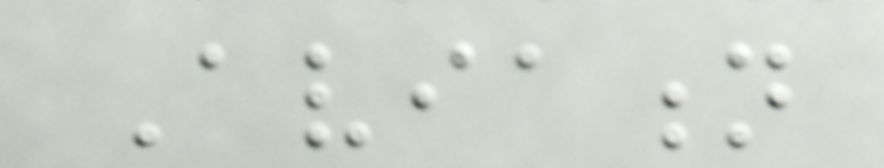Aviation
